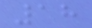18
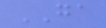GA
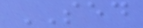SED
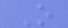O
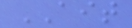AIT
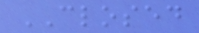CLOSED
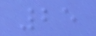25
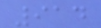914
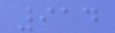914
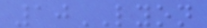10LYON
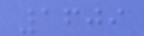1609
